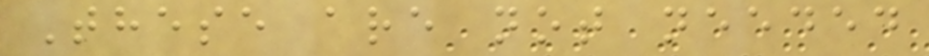These are not needed
